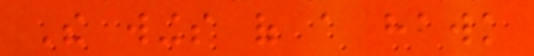The wings of a hawk
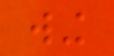wing
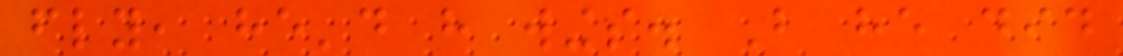fly, he'd have wings. But he did
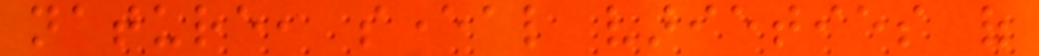nature, several varieties of
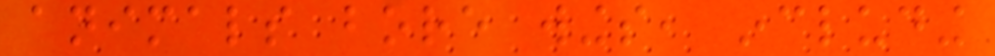animals bore wings, including
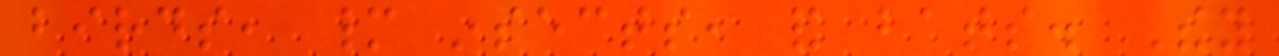birds, many insects, and bats. They
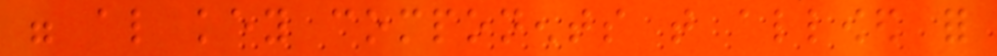were also key components that allowed for
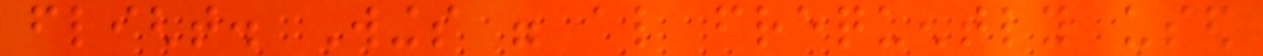flight. Wings were also frequently used
